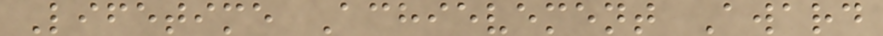Lifetime Achievement Award
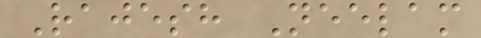Rajesh Neelam
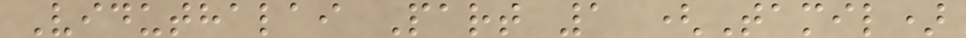Viduthalai Part 1 (Tamil)
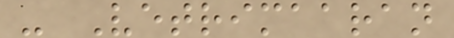- Vetrimaaran
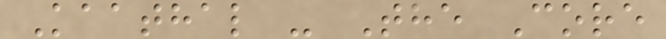Kaathal - The Core
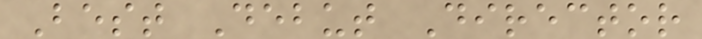Best Debut Director
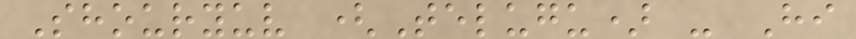Shouryuv (Telugu) - Hi
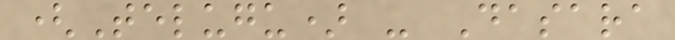(Telugu) - Dasara
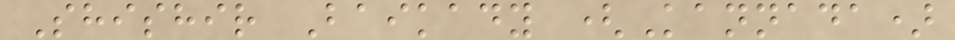Shishir Baikady (Kannada)
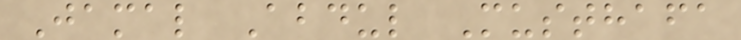Jamal Abdul Musthafa
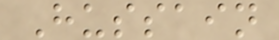Hussain
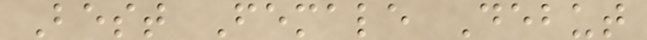Best Female Debut
